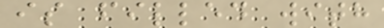is filled with
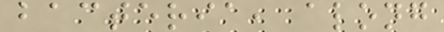bacteria, along
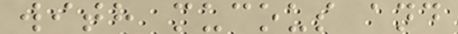with mucous and
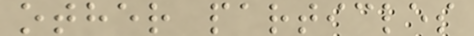other particles
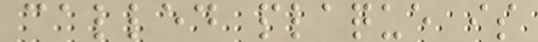called plaque is
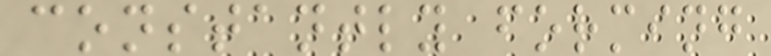constantly forming
